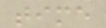time
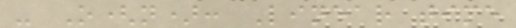- O(n): Linear time
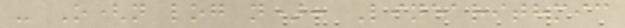- O(n log n): Linearithmic
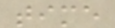time
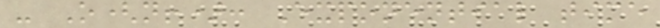- O(n!): Exponential time
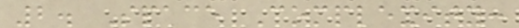2. Space Complexity:
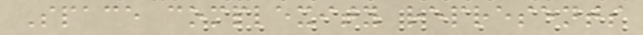Space complexity represents
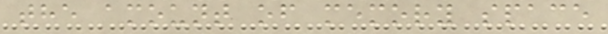the amount of memory space
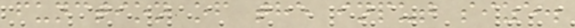function of the input size.
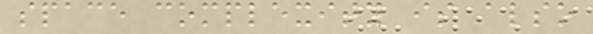space complexity is also
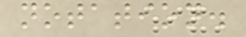notation.
